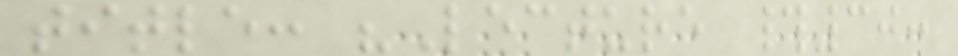title: "Lecture #30:
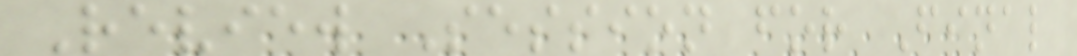Review Session for Final
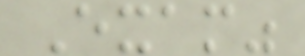Exam"
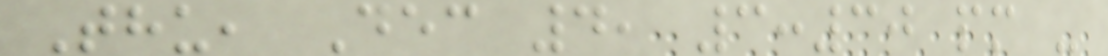Thu, Dec 4, 3:30 pm -
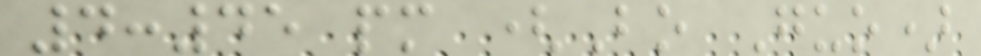4:45 pm (Bo Guo)
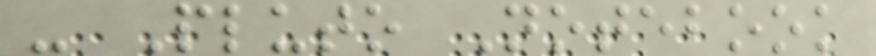- Pluto Notebook
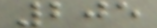205
